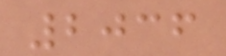2036
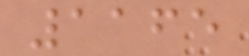1165
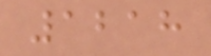1218
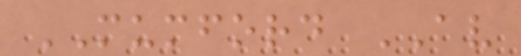MUMFORD AV
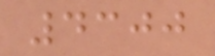4300
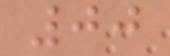00
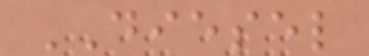DIESEL
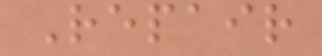Repair
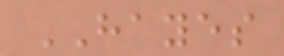HAYES
